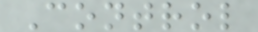Control
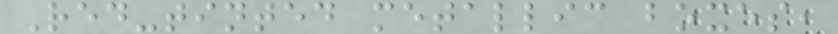Red-tinted metallic boxes,
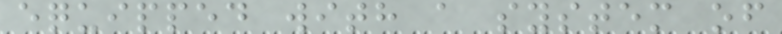equipped with a system of
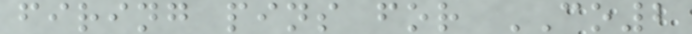firing pins for CO2
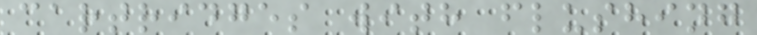cartridges with flushing
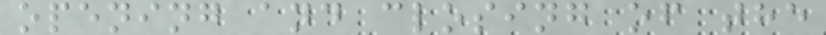opening and closing of the
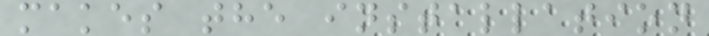makes the installation
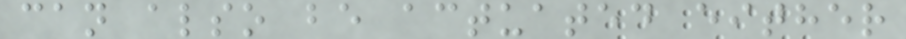can also be actuated either
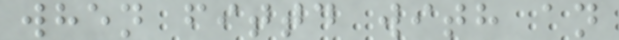when fittd with an
